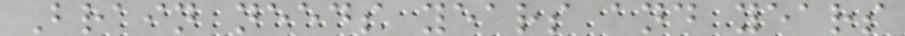Brain needs years and years
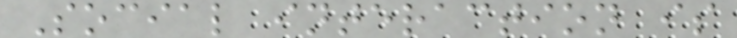Social interaction is
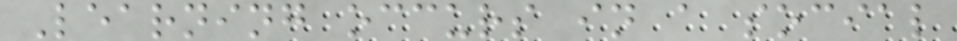Learning occurs in a social
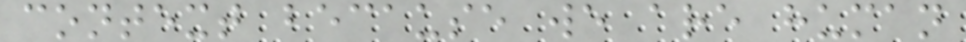context because we are human
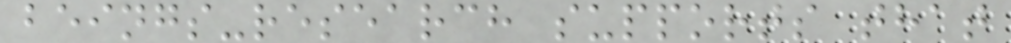beings-research supports that
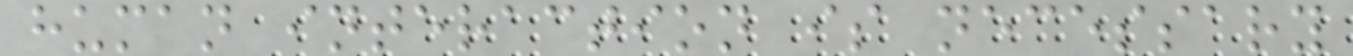human interaction is necessary
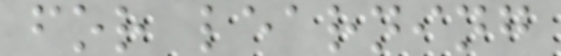for learning
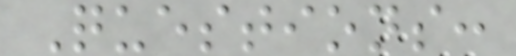Questions:
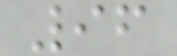96
